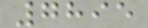7895
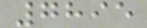7895
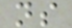ns
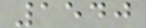1540
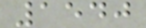1540
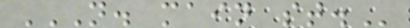N. MAIN ST.
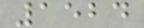1524
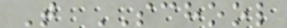T SCHOOL
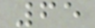65
